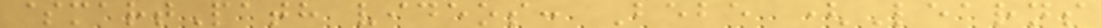$martPath videos: Bebe (Learns
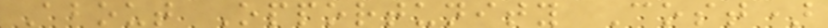About Opportunity Cost)
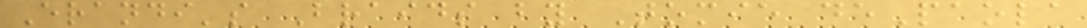Erandi's Braids by Tomie dePaola
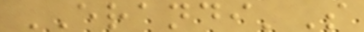ERANDI'S
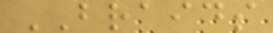BRAIDS
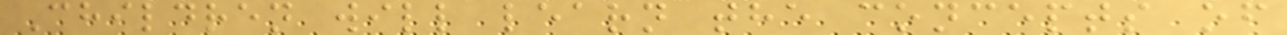Children will learn the concepts of
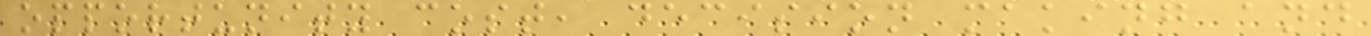opportunity cost, decision making and
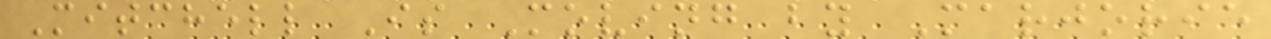Mitchell Is Moving by Marjorie
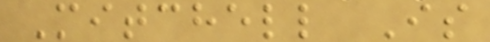Mitchell Is
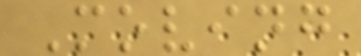Moving
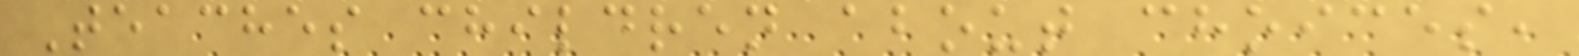Teaches children about choices,
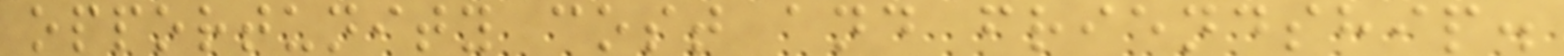opportunity cost and friendship.
